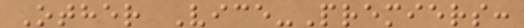Other Vice-Premiers:
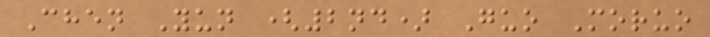Chen Yun (2nd) Guo Moruo
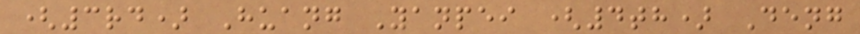(3rd) Huang Yanpei (4th) Deng
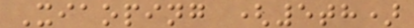Xiaoping (5th)
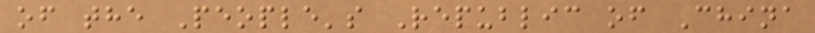of the People's Republic of China
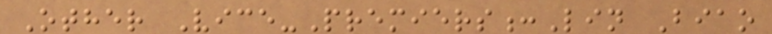Other Vice-Premiers:Lin Biao
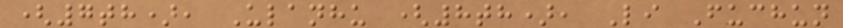(7th), Ulanhu (8th), Li Fuchun
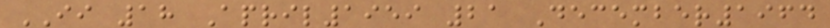II 18 April1959 21 December1964
